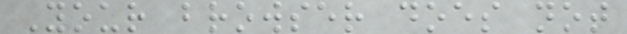Your browser does not
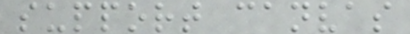support canvas
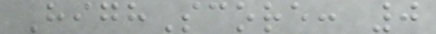HighScore: 0
